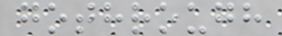gothrough
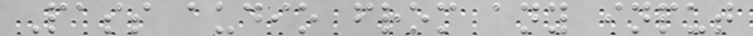Pass audio from any input
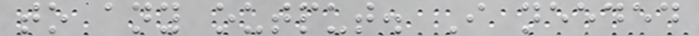to any output. I needed
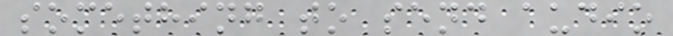something to send audio
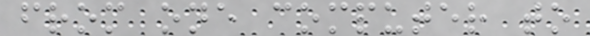from one computer to
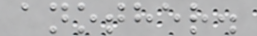another.
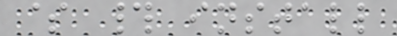$ # install
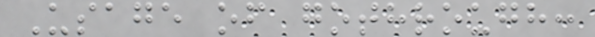Usage of gothrough:
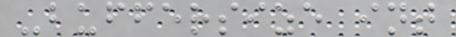-buffersize int
